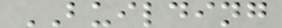BUILDING
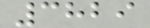3829
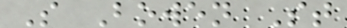S Bowen St
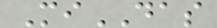MiDAS
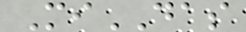MiDAS
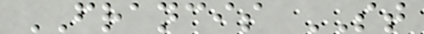FRANCIS ST
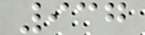937
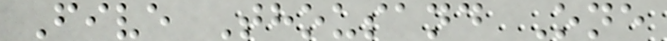Five Thousand One
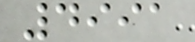4991
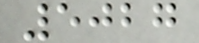5027
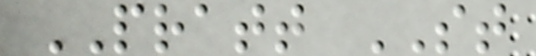PRATT ST
